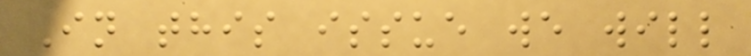In this issue we will
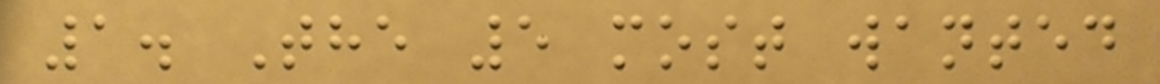1. The 5 most wanted
